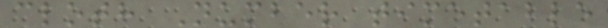cloth Number timetable
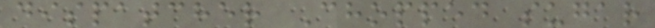dispatcher Chopped sugar
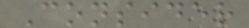Consider
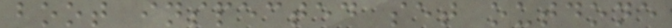boot inspected set outdone
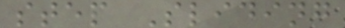step Sliding
